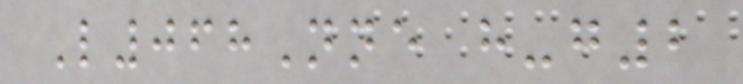L068Nne h-g2
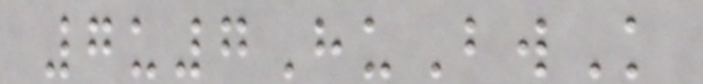7u7HuBwK
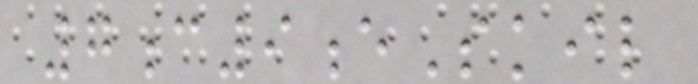7c9eSkil
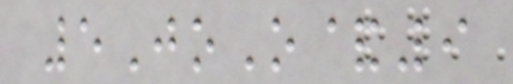5JoO&9
